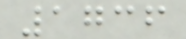1736
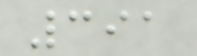391
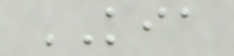KIA
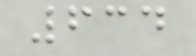634
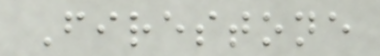Firestone
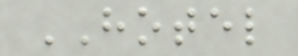HOTEL
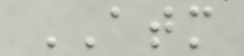ATM
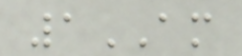1AM
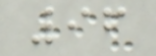96
